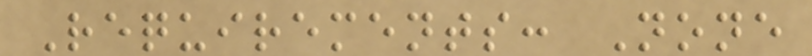Requirements: None
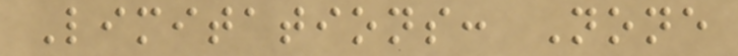Limitations: None
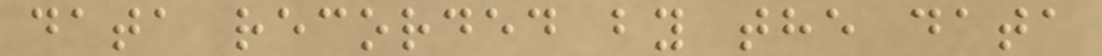data recorded by the data
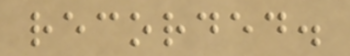recorded.
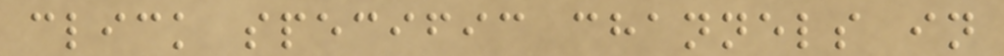click specific channels in
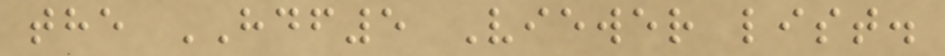the HDF5 Viewer list.
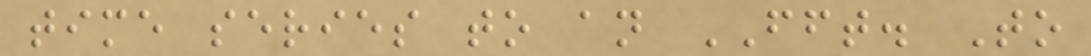time series to an FFT. To
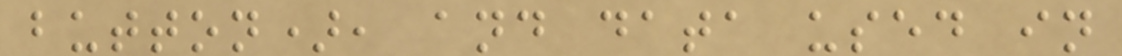button), and data used in
